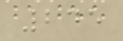245
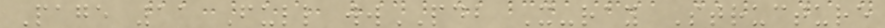Page 11 Full wwPDB X-ray Structure
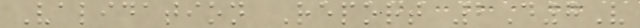Validation Report 2D7V
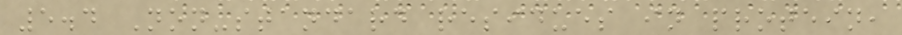5.4 Non-standard residues in protein,
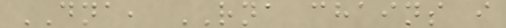DNA, RNA chains i
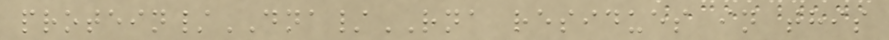protein/DNA/RNA residues in this
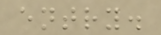entry.
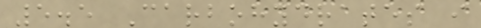5.5 Carbohydrates i
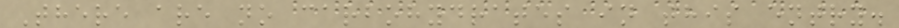There are no carbohydrates in this entry.
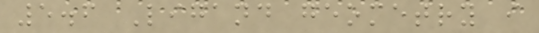5.6 Ligand geometry i
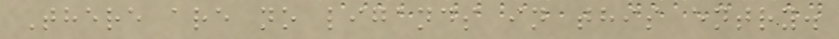There are no ligands in this entry.
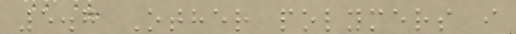5.7 Other polymers i
